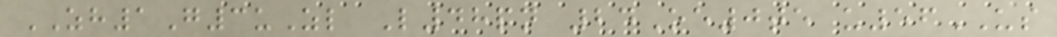ZH1G3uZl L48pn 24Oe0te u56US
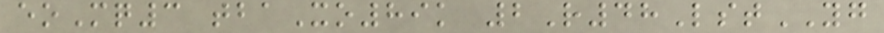eoMq3 tbaXo89k 2R48LstYG
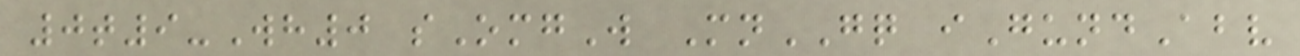0t9-Wh0 sOmgW MnGQ iGundAbv
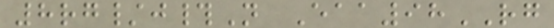8rg/j#N Eaa98RG
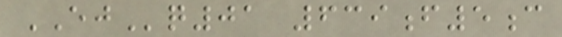EJq01 639f5c
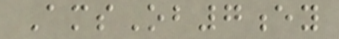AmsOb7ey
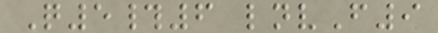Q5#6 lnvF9
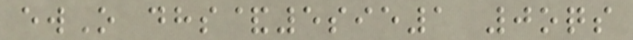ewO dhs&5sie1 0oqs
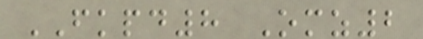FKPD8 Omz2
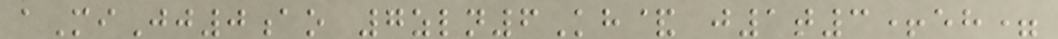aMiJj0ao 7zln6Kh& j1t3+eh=
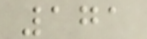171
